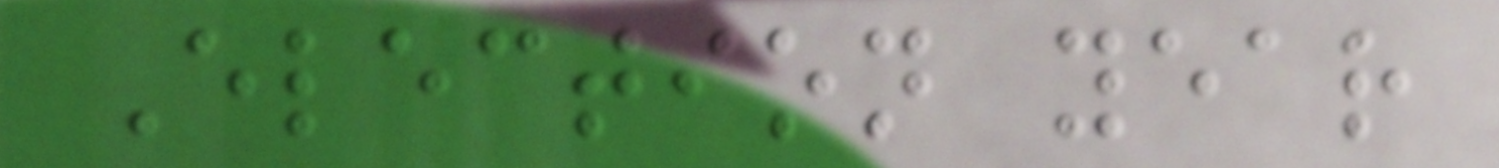Election year
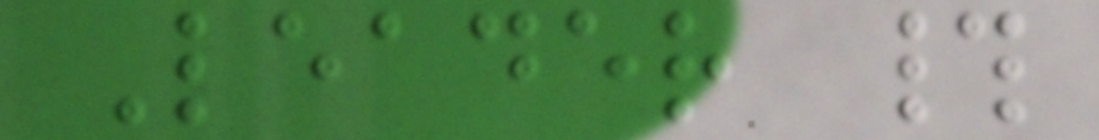Leader #
